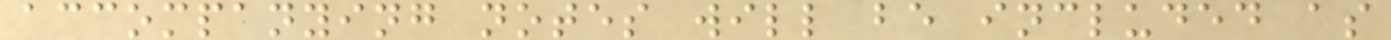accompanying notes will be included as
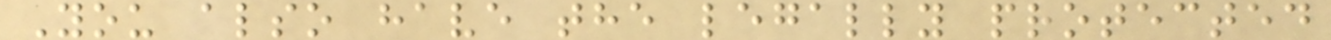You also have the legally protected
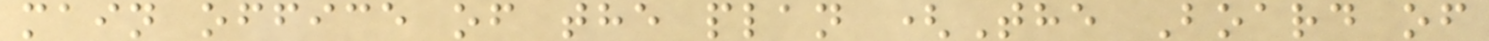main office of the plan (The Board of
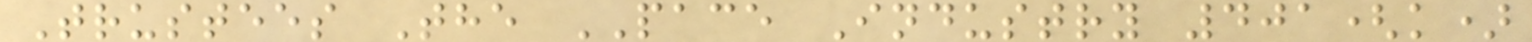Trustees The PACE Industry 401(k)
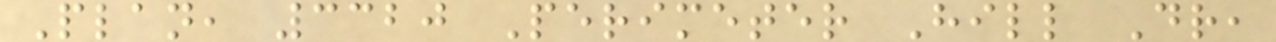Plan, 3320 Perimeter Hill Dr,
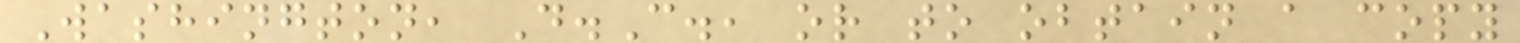Washington, D.C., or to obtain a copy
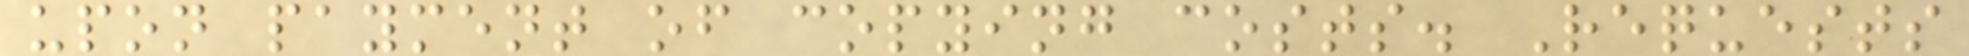upon payment of copying costs. Requests
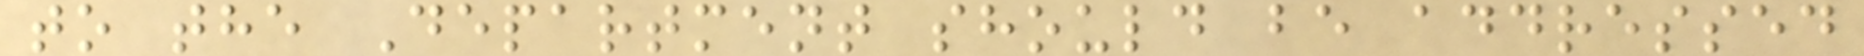to the Department should be addressed
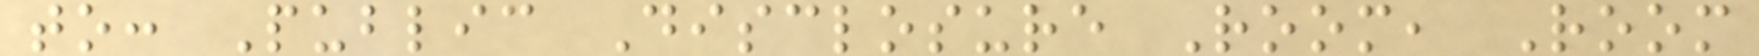to: Public Disclosure Room, Room
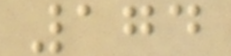174
